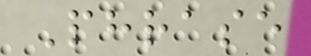Phrase
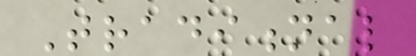Traditional
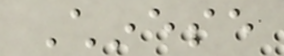Chinese
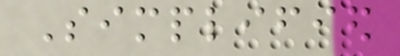Simplified
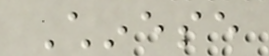Chinese
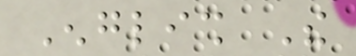English The
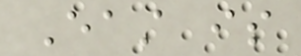East is
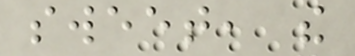sweet, the
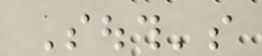South's
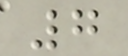7
